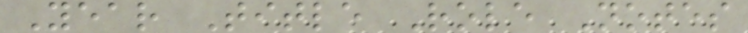Year Title Role Notes
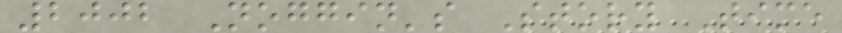2002 Noggin's Story Time
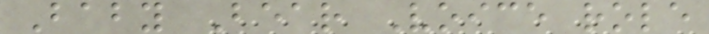Baby Bear Voice role
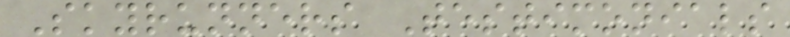Skyrunners Testimonials
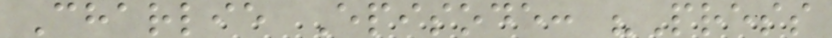Charlie Episode: "Press
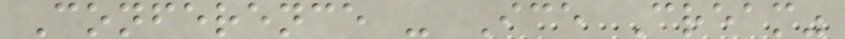Conference - Ice Cream"
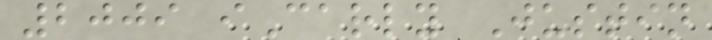2009 iCarly Justin
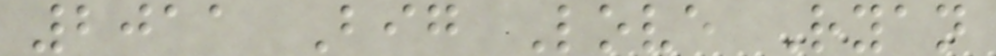2011 Big Love Ryan
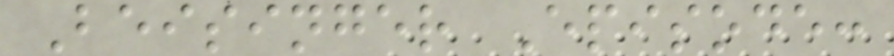Beisinger Episode:
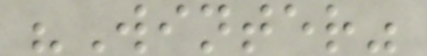"Winter"
